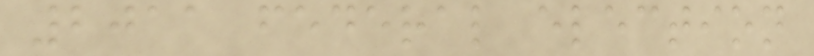2011 federal election
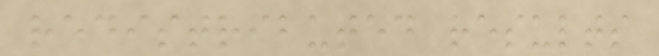redistributed results
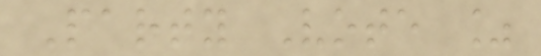Party Vote %
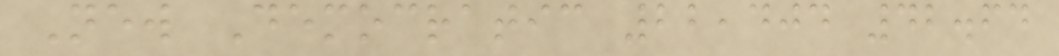New Democratic 22,404 42.64
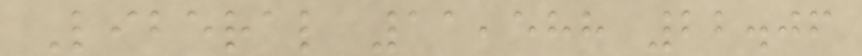Liberal 11,588 22.06
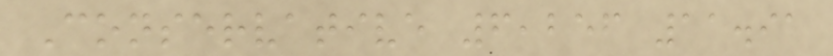Conservative 6,256 11.91
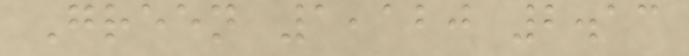Green 1,120 2.13
